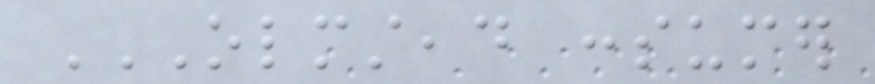OLMSTEAD CONSUMER
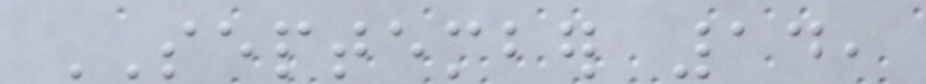SEPTEMBER 14,
